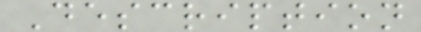Description
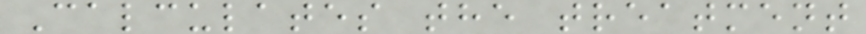Calculates the treatment
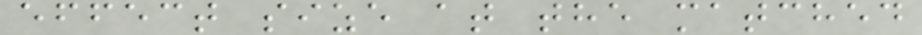effect size at the matched
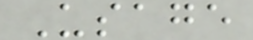Usage
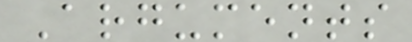Arguments
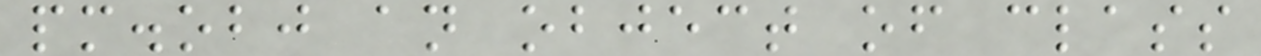pm.obj an object of class
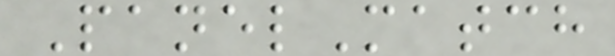PanelMatch
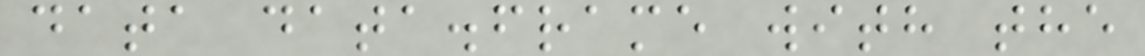data data.frame with the
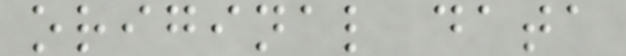original data
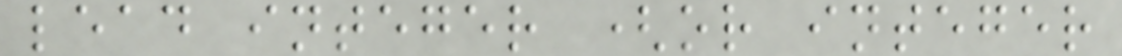lead integer (or integer
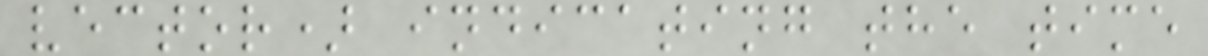vector) indicating the time
